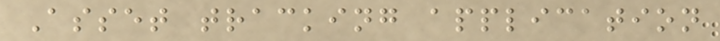Asset tracking application
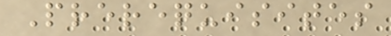Prerequisites
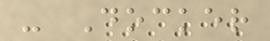- Docker
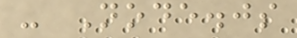- Node.js
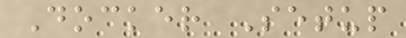Docker Setup
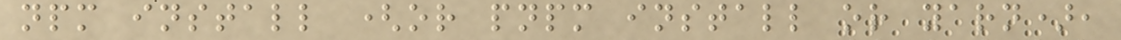npm install (or pnpm install or yarn),
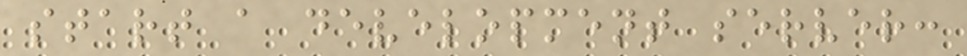start a development server:
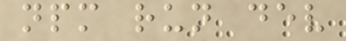npm run dev
